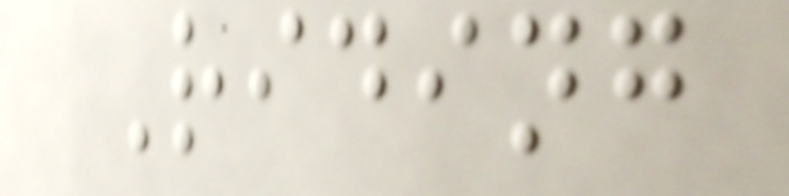Riding
